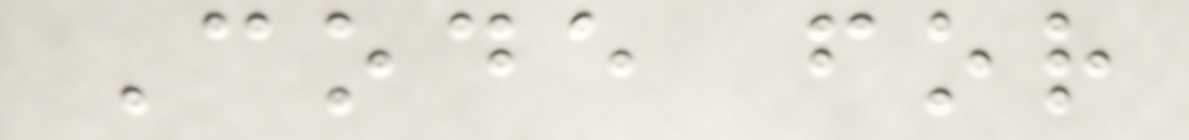Code for
